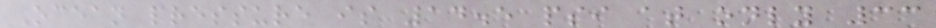Ocean pressure is 14.5 psi at only 33
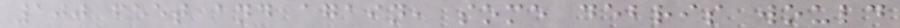100 feet and again, some debris would
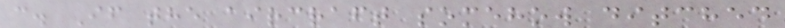c. If the aircraft somehow ditched
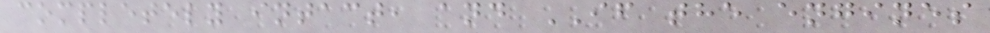completely intact, and IF the engines
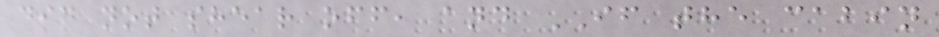did not shear off, and IF the cabin
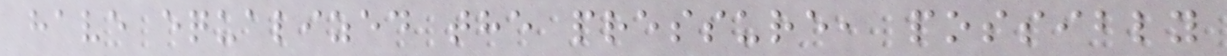have equalized the pressure, possibly
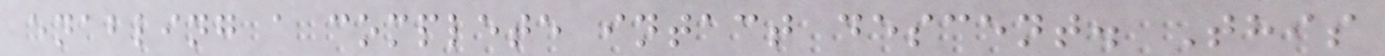enabling a complete intact descent. This
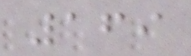169
